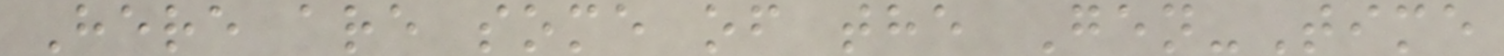Here are some of the Gen-Time
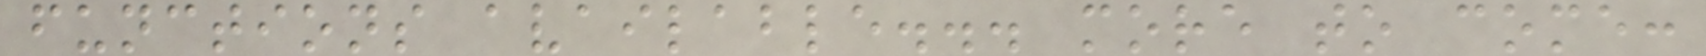functions available... more to come:
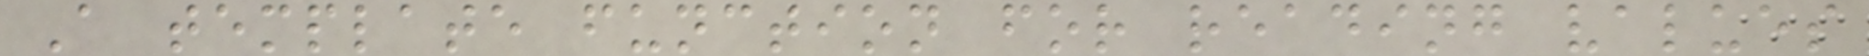A template function for reading values
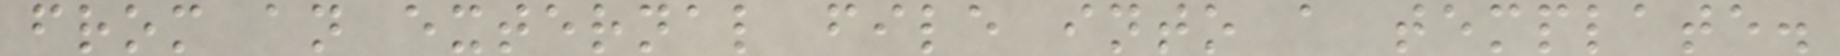from an external file into a template.
